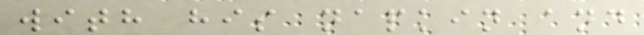with his napkin and
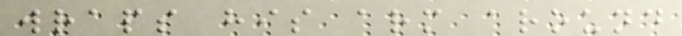wraps his arm around
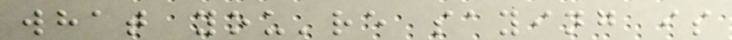what you're saying is
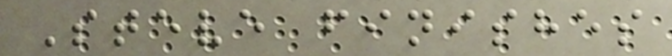Steve finishes
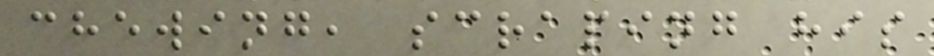chewing, scraping his
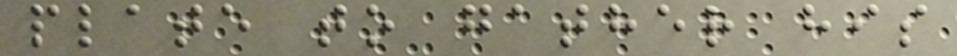plate to gather his
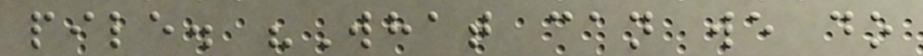pile. "What can we do
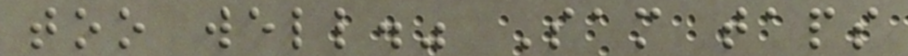too well." Sam taps
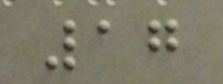17
